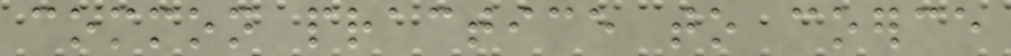common practice to coerce
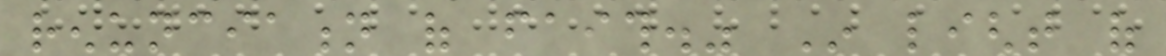renunciation of faith." In light of
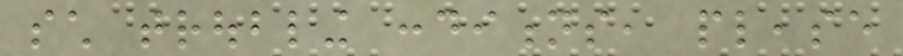such troubling conditions, please
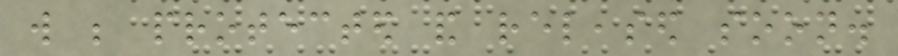will be protected and released soon.
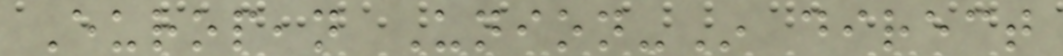European Union-In direct
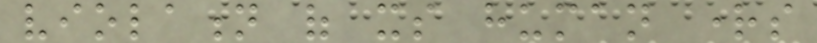violation of its human rights
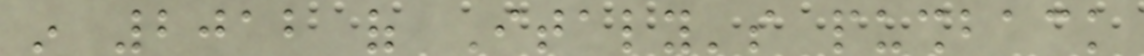in 2012 of Italy's pushback
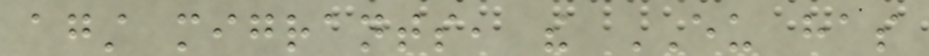against migrants, the EU has
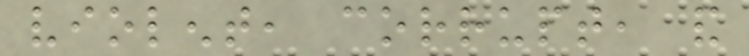violent, corrupt, and
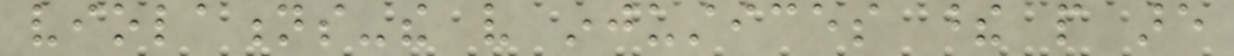violations-the very injustices these people are
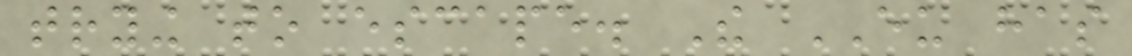trying to escape. The EU has
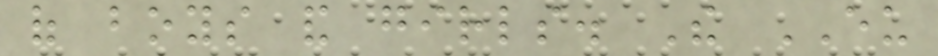of boys and girls. The EU
